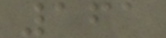161
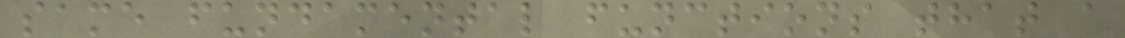same fundamental functions that a
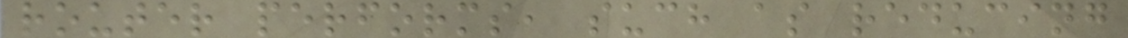router performs, such as reducing
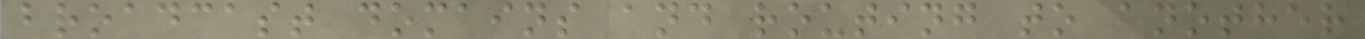broadcast domains and routing to another
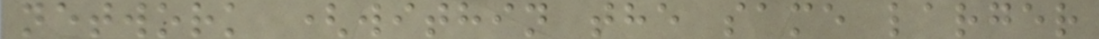network (within the same larger
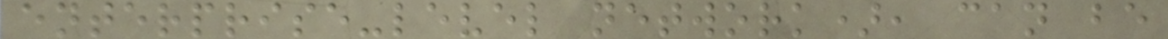enterprise-level network), can be
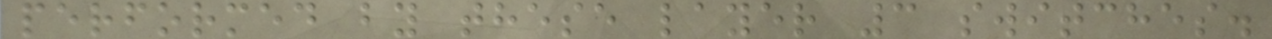performed by these layer 3 switches.
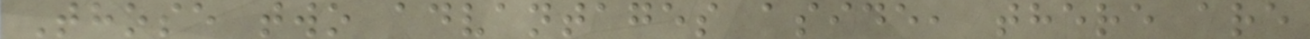Those two advantages aside, there are
